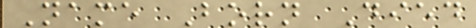Name Born Died
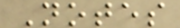Notes
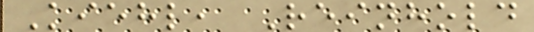Kiehl, Reinhold
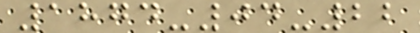1874-04-22
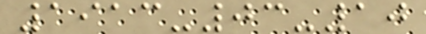1913-03-10
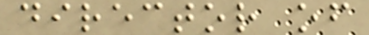director of
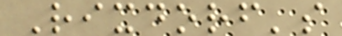Rixdorf's
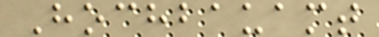Hochbauamt
